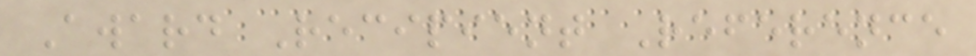Award Recipient Reference
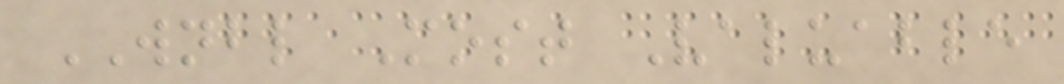WNBL Most Valuable
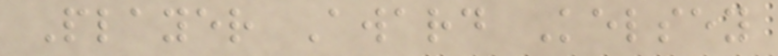Player Award Kelsey
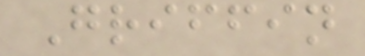Griffin
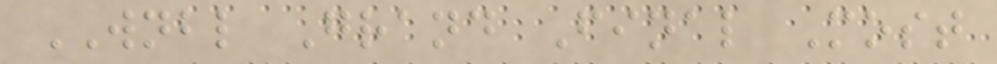WNBL Grand Final Most
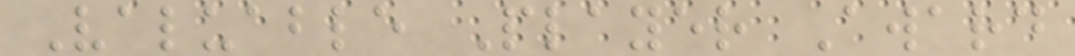Valuable Player Award
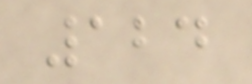124
